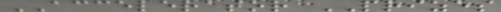ACCELERATOR PRIZES
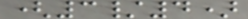(3/4)
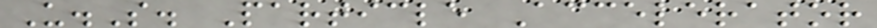U.S. Particle Accelerator
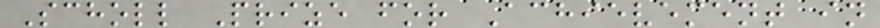Scholl Prize for Achievement in
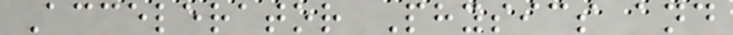Accelerator Physics and
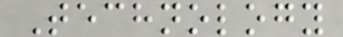Technology
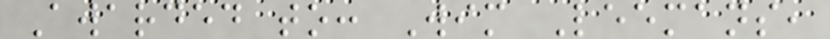Awarded to: Wim Leemans,
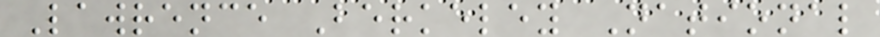Lawrence Berkeley National
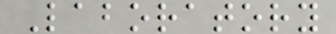Laboratory
